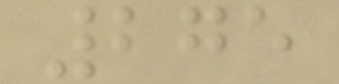275
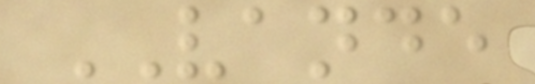VANDE
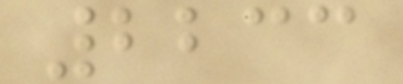2233
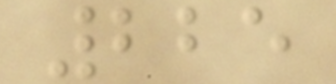225
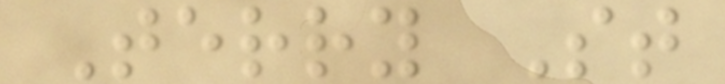Terry St
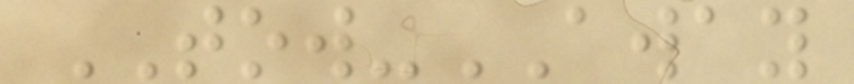TOW-AWAY
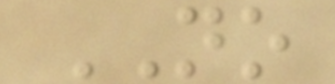NO
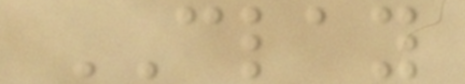CLAY
